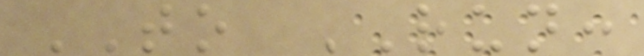TO RUN:
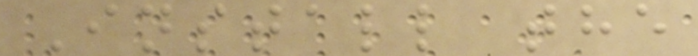Install the
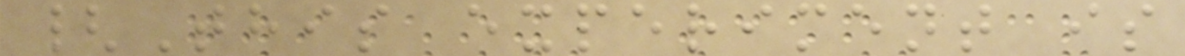{This experiment is
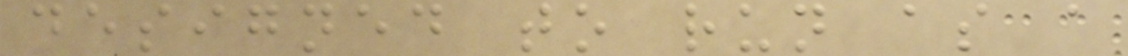designed to run as a
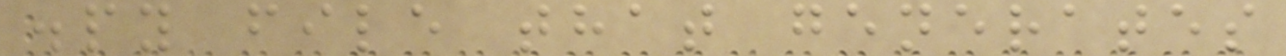.py file that generates
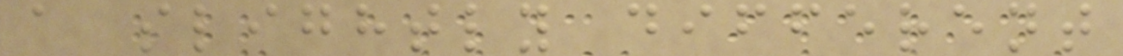a slightly different
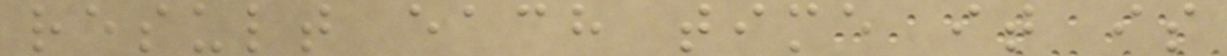result each time it is
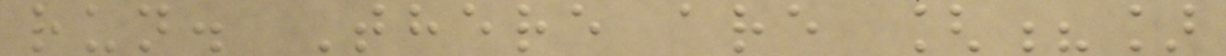run. There are [?]
